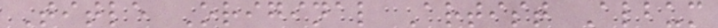Title Original Artist Album
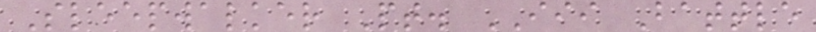Sleepwalker Pt. III Battle
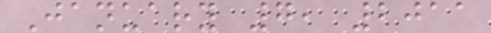January 7, 2011
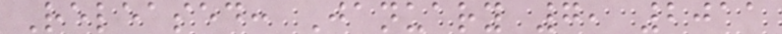Released: January 7, 2011
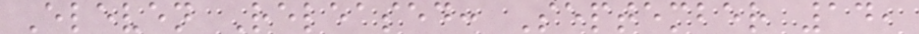Eleven Released: September 14,
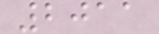2011
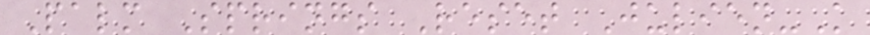Palm Springs Reset Julien-K
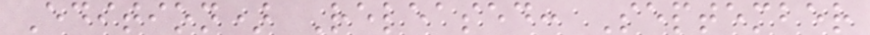Edition) Released: September
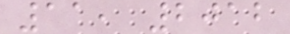11, 2012
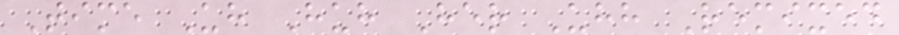Time Uh Huh Her Uhh Remixed
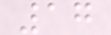17
